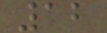12
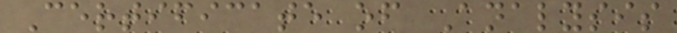Certificate of Analysis
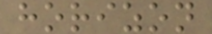horizon
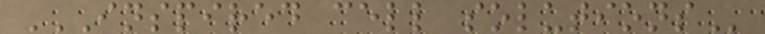INSPIRED CELL SOLUTIONS
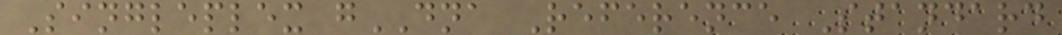Singleplex gDNA Reference Standard
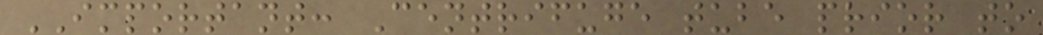IMPORTANT: Centrifuge tube prior to
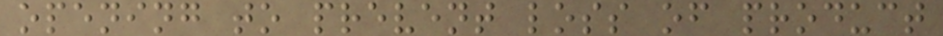opening to prevent loss of product
